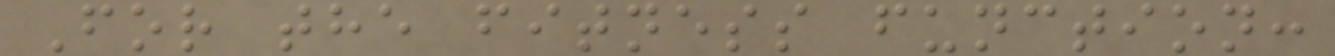For the fitness function:
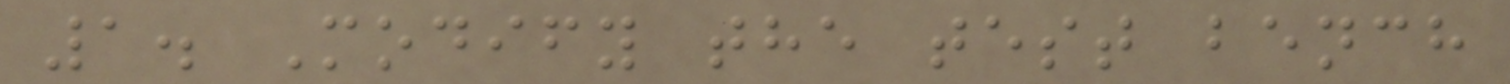1. Modify the test bench
